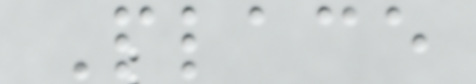Place
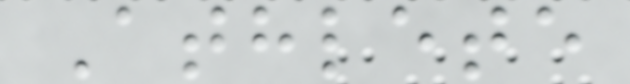Athlete
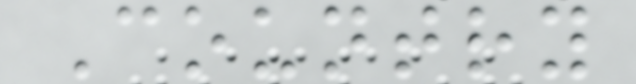Country
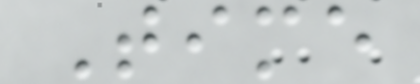Time
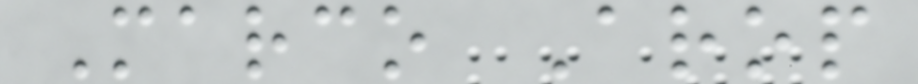Marco Arop
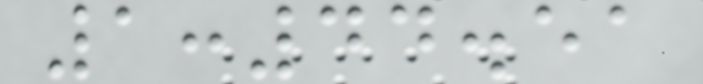1:44.51
